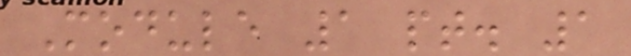Module 1 pt. 1
